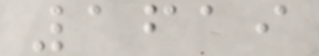1619
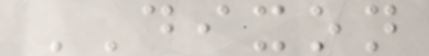DIXON
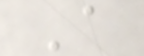A
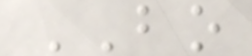BO
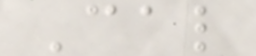Cal
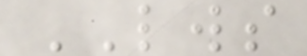LWS
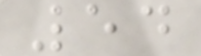54
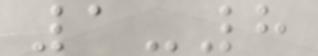1-8
